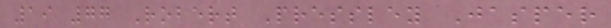19 77 Robert Pressley Jasper
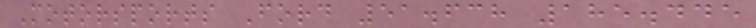Motorsports Ford 51.638 185.445
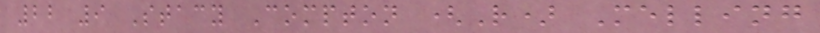22 9 Stacy Compton (R) Melling
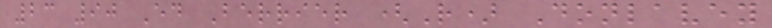23 90 Ed Berrier (R) Donlavey
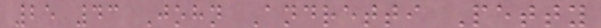25 43 John Andretti Petty
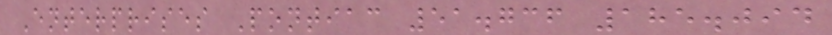Enterprises Pontiac 51.736 185.094
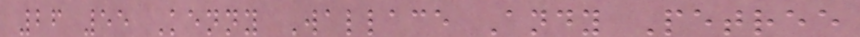26 55 Kenny Wallace Andy Petree
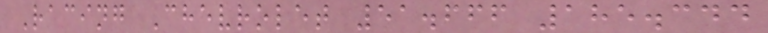Racing Chevrolet 51.666 185.344
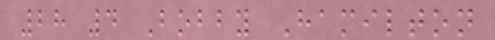28 4 Bobby Hamilton
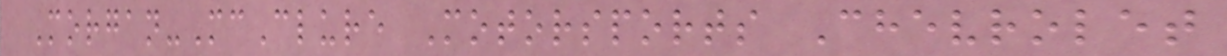Morgan-McClure Motorsports Chevrolet
